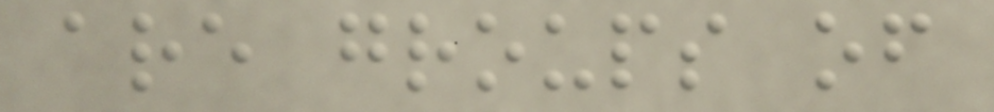are groups of
